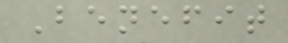Benefit
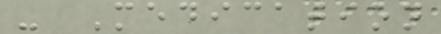- Medication
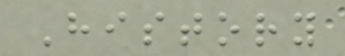History
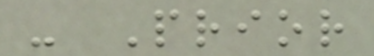- Prior
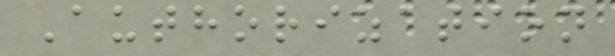Authorization
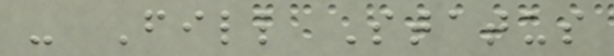- Fill Status
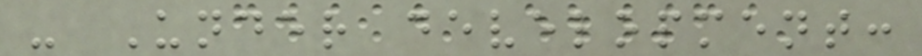- Under development:
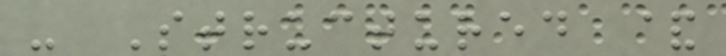- Structured &
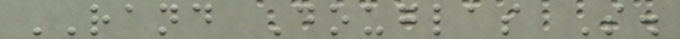RAND Douglas S.
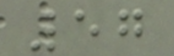57
